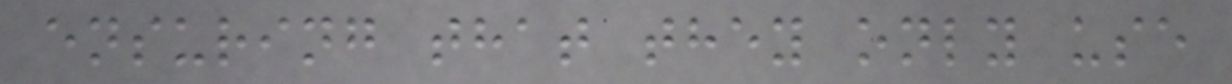ensuring that they only use
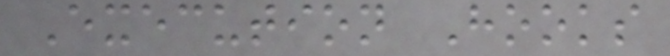Execution Hooks
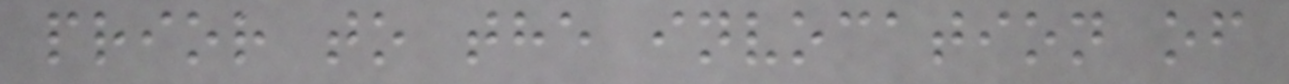prior to the invocation of
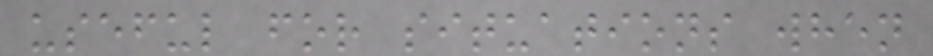useful for situations when
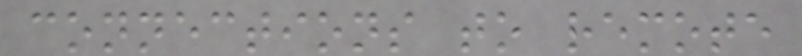connections to remote
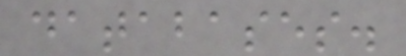databases.
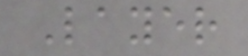Layer
